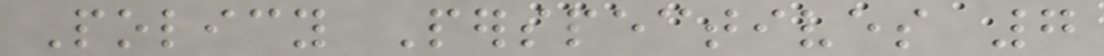Policy Perspectives 7
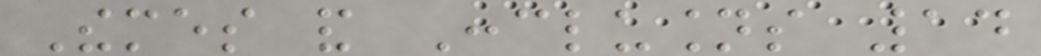Themes and Conclusions 14
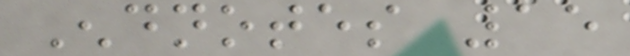Endnotes 15
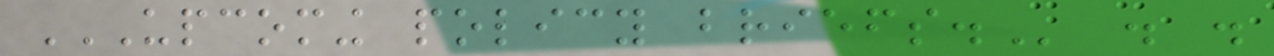UPCOMING POLICY BRIEFS. . .
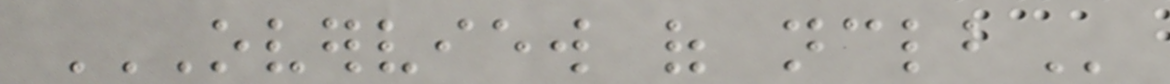OVERVIEW OF NCLB
